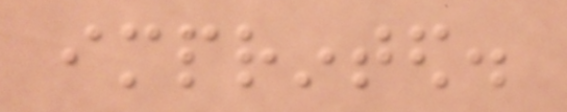imprinted.
